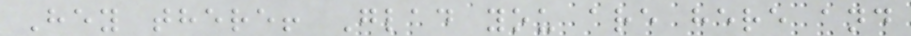Hey there! Glad you are here and
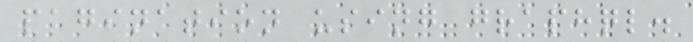pagination using graphql.
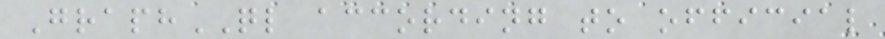GraphQL according to official
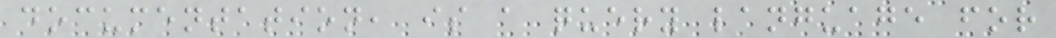documentation, is a query language for
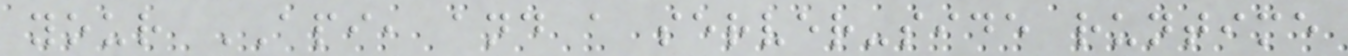your API, and a server-side runtime
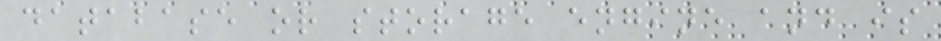database or storage engine and is
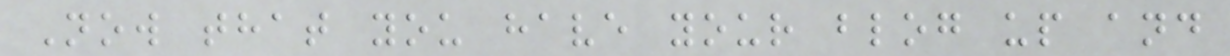Now that you have your blog up and
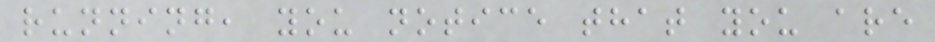running, you notice that you are
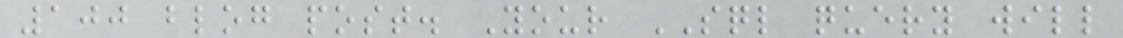100 blog post. Your SQL query will
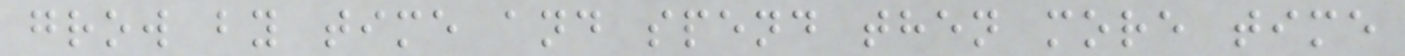grow by time and spend then more time
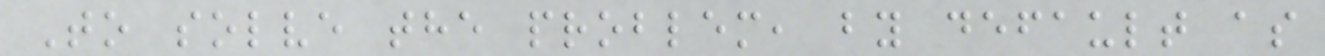To solve the problem, by default as
